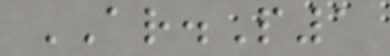AR.P1
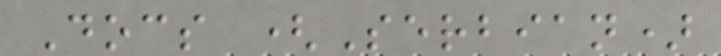Docs (Serbian)
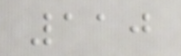110
